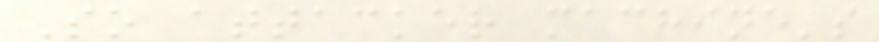So attacker machine's
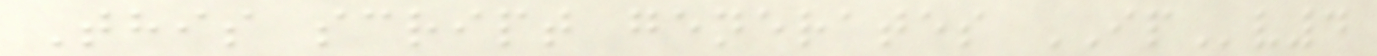This script generates IPv4
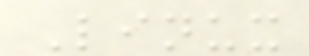Linux
